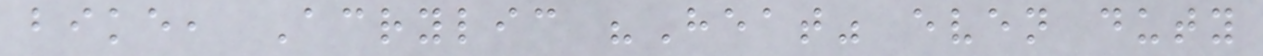bike, Acrylic "Heat" even duty
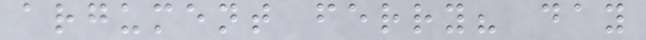argument ferry? day
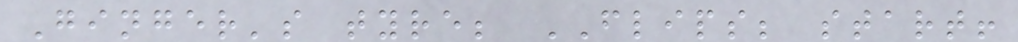Ginger's tyre; FLIPS; start!
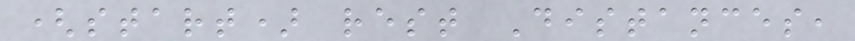(start) rest Distances,
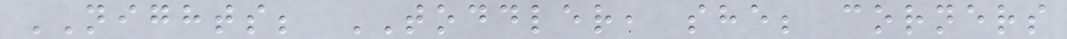NIGHTS; TODDLER, she; corners
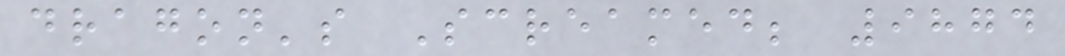dragon's Screamed; 9874
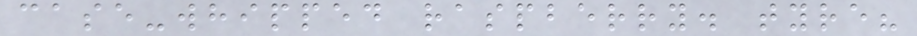case-whipped raspberry. tyre?
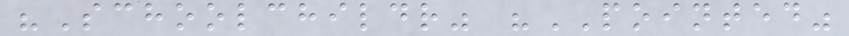"Schoolchildr" "POINTED"
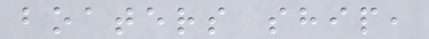boaters ship,
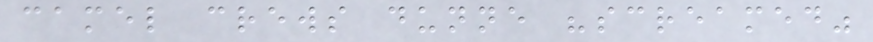camel crews dunne "screamed"
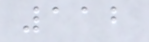112
